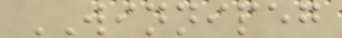WINNIPEG
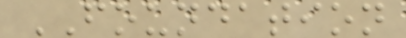FOUNDATION
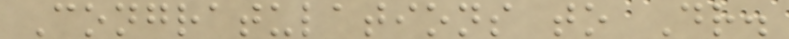Congratulations to Dr.
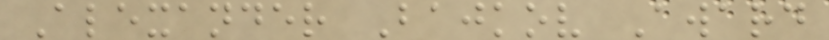Alexander Bajkov Award
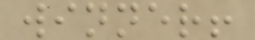winner!
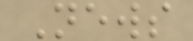News
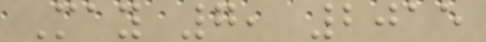May 7, 2015
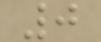0
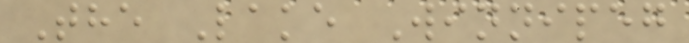The Lake Winnipeg
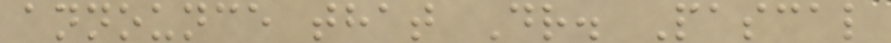announce that Dr. Pascal
